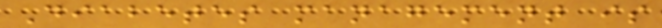Diabetes management is
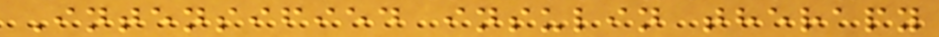Intensified insulin therapy
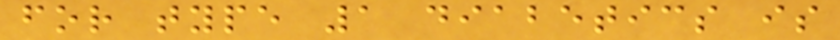for type 1 diabetics is
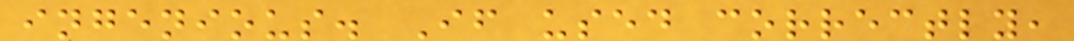ingenious. If used correctly,
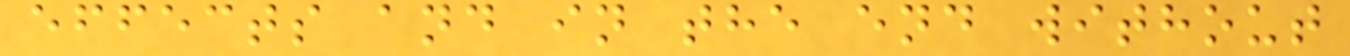effects and in the end without
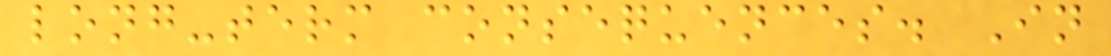long-term consequences. In
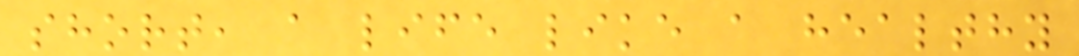short, a life like a healthy
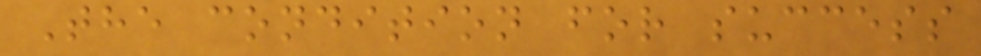The condition for success
